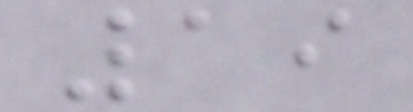19
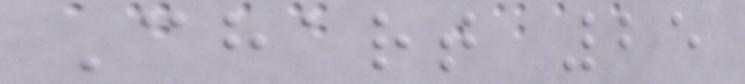Chart 25
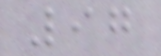97
